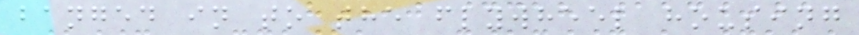banged in to the flywheel housing
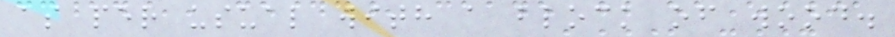as per usual with a block of wood.
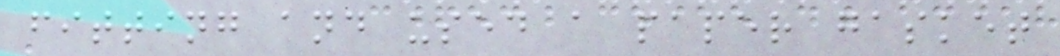fitting and used a paper gasket
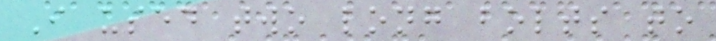I used two long bolts to
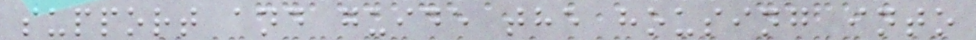support and guide the housing into
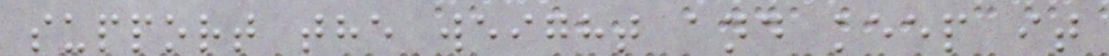support the weight and keep it
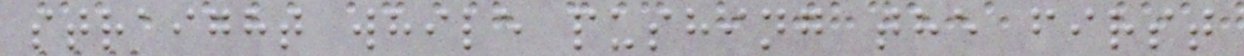straight while pushing the first
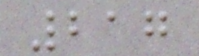217
